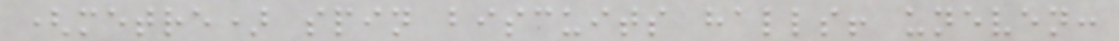(metre) spin biscuits halls! uneven:
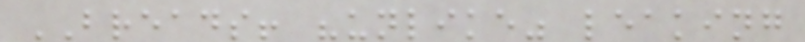BREADS! "unlike" leaking
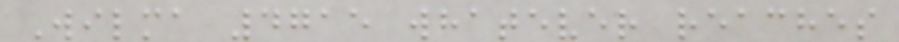Wilma 4715 whatever reaches
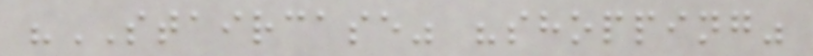"STAIRCASE" "shopping"
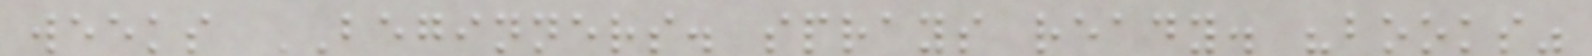weeks BEGINNERS. sprays ready. "books"
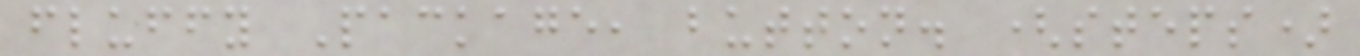fluffy Package, button. (steps)
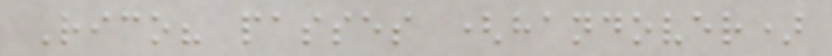Rico? passes (handover)
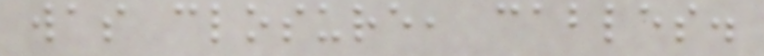was closure, cables.
